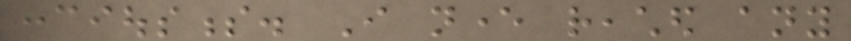conciousness. I never reached any
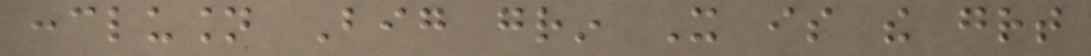conclusion Big grin It is the great
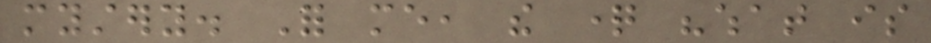mystery. For me, the question "what is
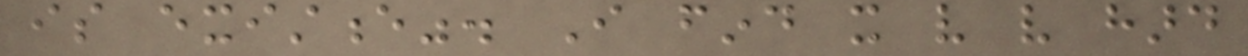is existence". I find it very very hard
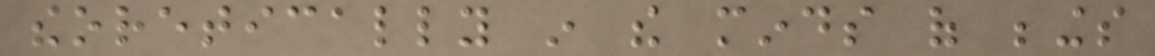theoretically in the minds of beings
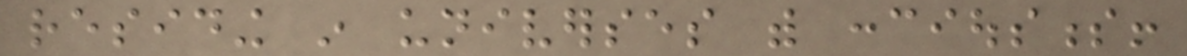residing in universes with conciousness!
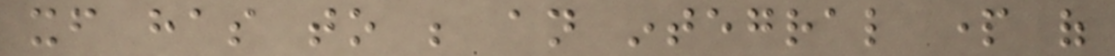itself has to be an integral part of
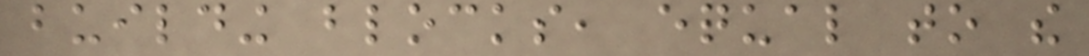building blocks, equal to the
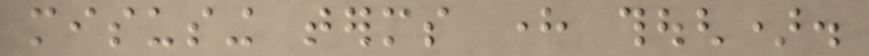misusing terms here though).
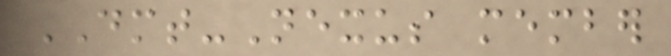DMT-Nexus member
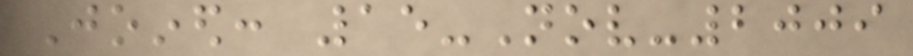Joined: 15-Nov-2009
